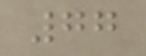77
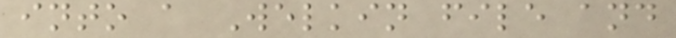into a Welkin file and
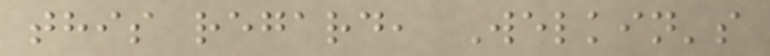this regard, Welkin's
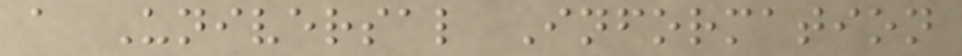a Universal Information
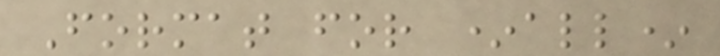Format for *all*
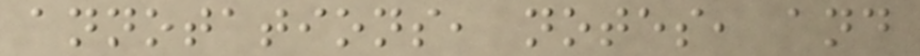annotations, notes, and
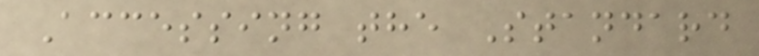Accessing the Standard
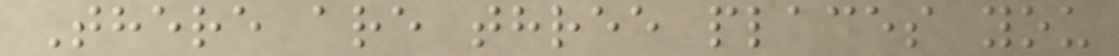There are three places you
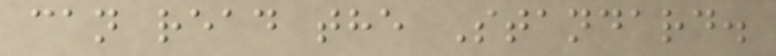can read the Standard.
